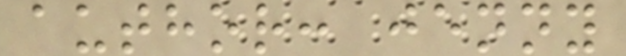author: jenny
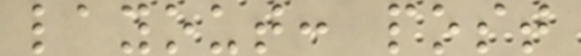layout: post
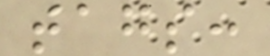tags:
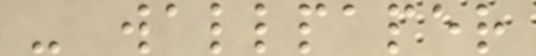- wallpaper
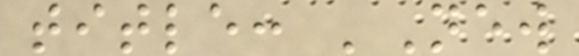title: 'New
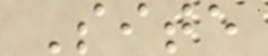Site
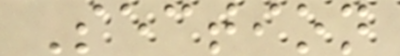Section
